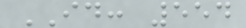ID: 554
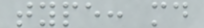type: md
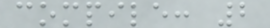compile: 2
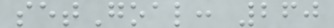setGoal: 260
